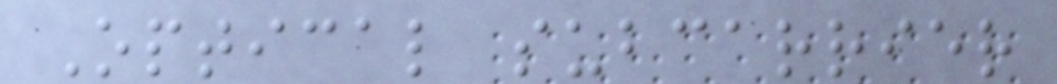Optical subcarrier
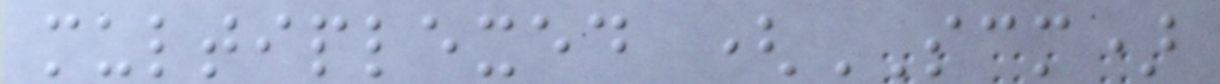multiplexed (SCM)
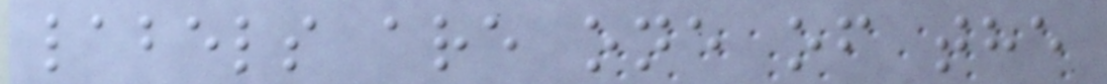labels are one of the
